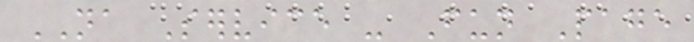NA Service - Fun Page
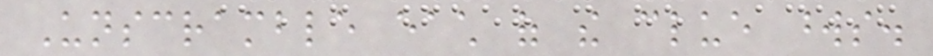Unscramble each of the clue words.
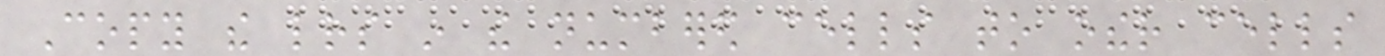Copy the letters in the numbered cells to other cells
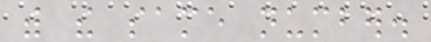with the same number.
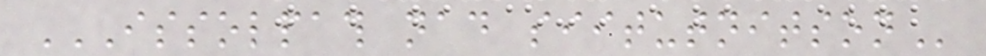ISSOLPATH NAD SIITUTNITSON
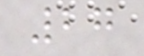27
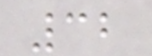32
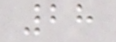28
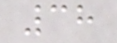38
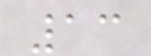13
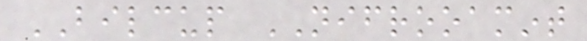BILCUP NIFROOAMINT
